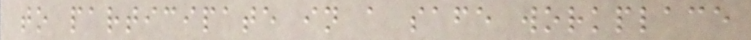to participate in a safe workplace
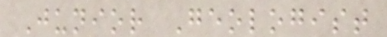Junior Geologist
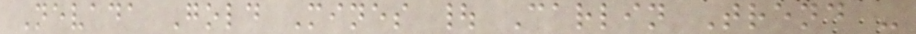Nevada Gold Mines | Carlin Trend -
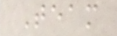Team
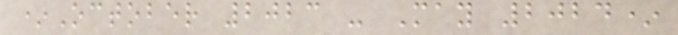*October 2023 - May 2024*
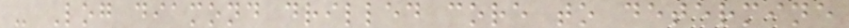- Log diamond drilled core to determine
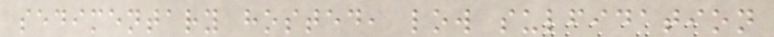sedimentary hosted, low sulfidation
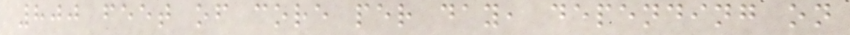800 feet of core per day, depending on
